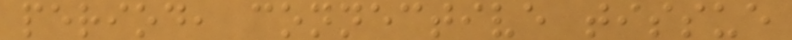period, connective tissue
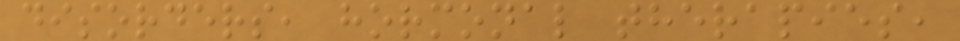disorders, hormonal therapies,
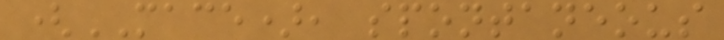(MACE), spontaneous
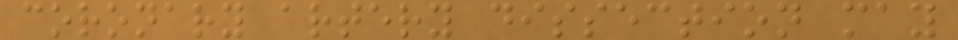coronary artery dissection may
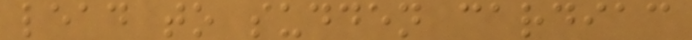lead to sudden cardiac
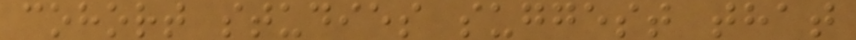cohort studies suggest that
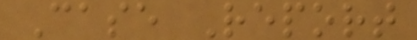Case Report
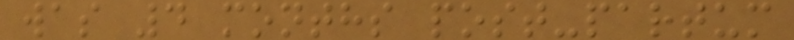was 4 months post-partum
